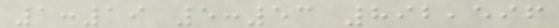1:19 5:53 892,596
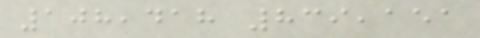108,418 839,151
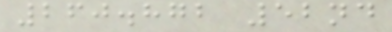260.872 52nd
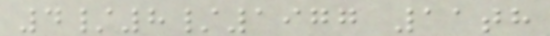4/8/1977 11th
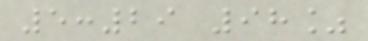5:29 98%
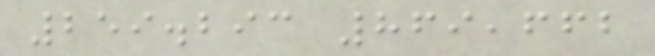259.293 869,662
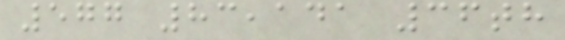577 83,141 36th
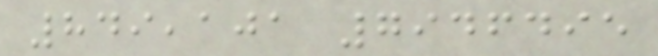849,101 7946495
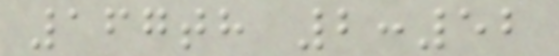167th 2:52
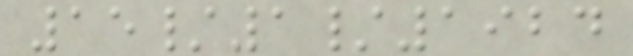15/1/1924
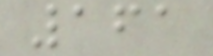161
